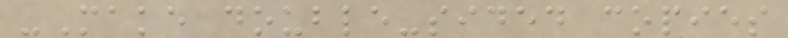-Make double-sided copies
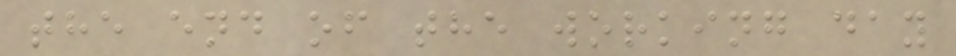the end of the working day
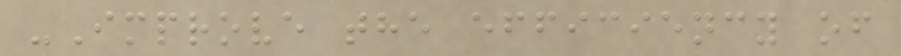-Improve the efficiency of
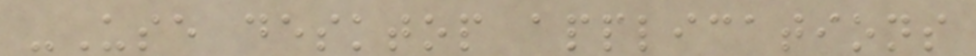-Use desktop applications
